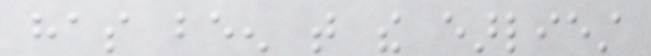has been that the earliest
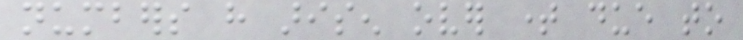numbers have arisen over time due to
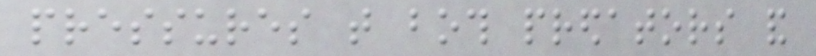pressures that both predators and
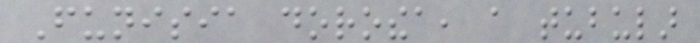Funisia dorothea, a tubular
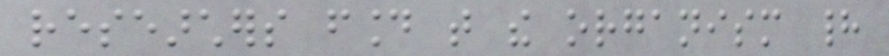researchers found that the organism had
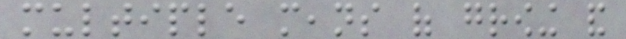multiple means of growing and
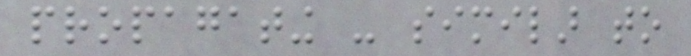propagating - similar to
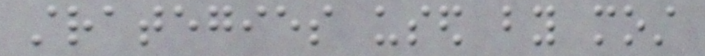strategies used by most
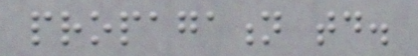propagation today.
